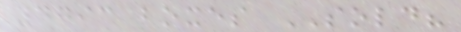4793 boxes SOLD?
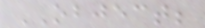OBJECT;
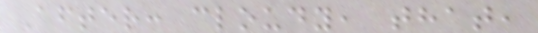After: cloudy, that,
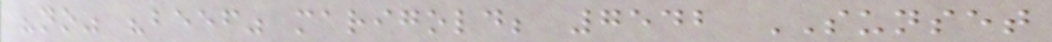"no" "beef" marigold; 7542 SUNSET
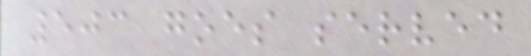503 goes served
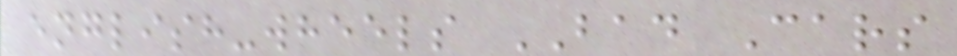english-wheels BAD Cars
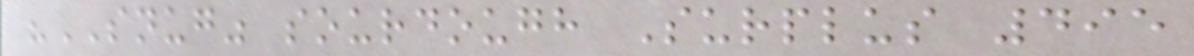"SNUG" sourdough Surplus 495
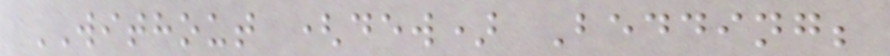WITHOUT (dew) Bedding;
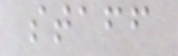staff
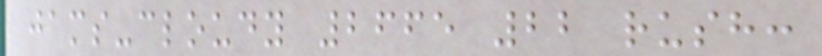jams-cloudy 2665 22 rush:
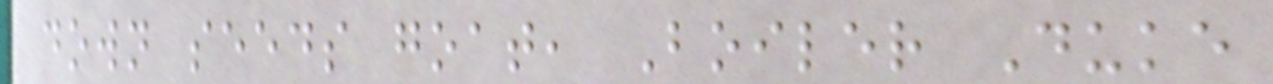down seeds goat, Boiler Duke
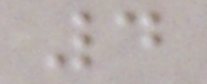4
